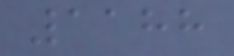1188
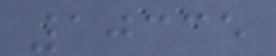10335
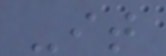-it
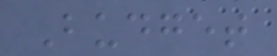Budget
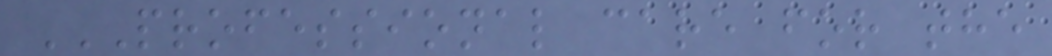PROFESSIONAL CARE FOR THE
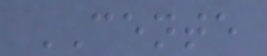CENTE
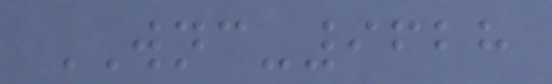WNC-9628
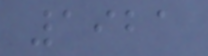1921
